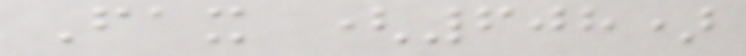Fax (608)
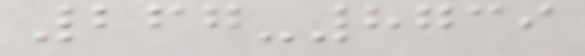267-8739
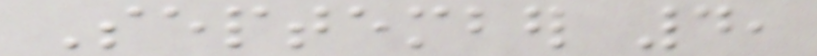September 4,
